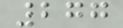277
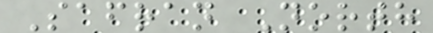Safran North
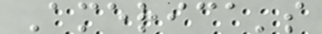America's
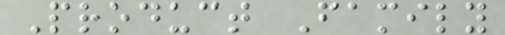Product Family
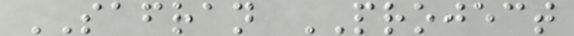SAFRAN PROJECT
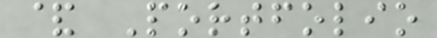& Portfolio
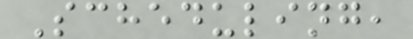Scheduling,
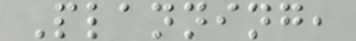Planning,
